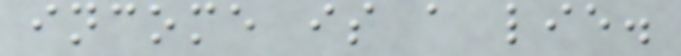income is a lie.
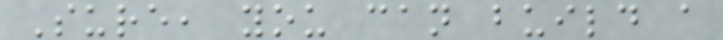Sure, you can build a
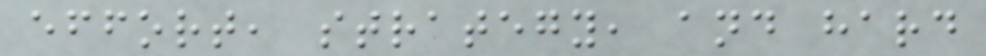effort, strategy, and hard
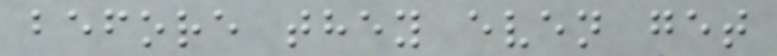before they even get
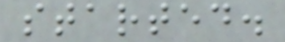started.
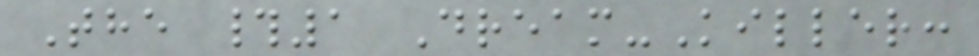The #1 Dream-Killer:
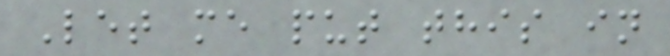Let me put this in
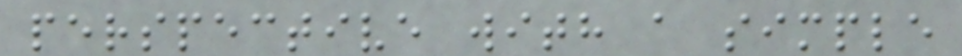perspective with a simple
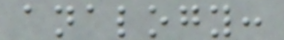analogy:
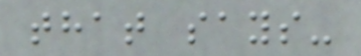that says-
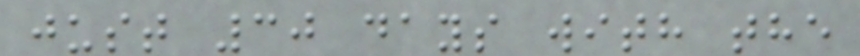just 30 days with the
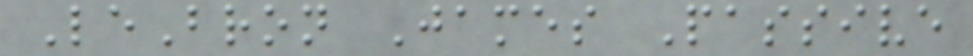LeBron James Passive
